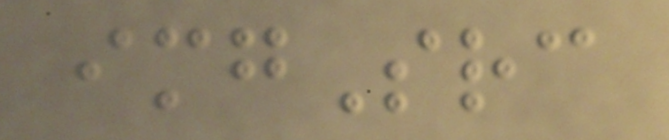imgSrc
